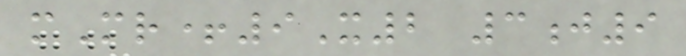mMr+9X2 3j9
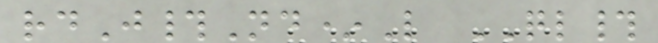rdJ#Nd*L QL#
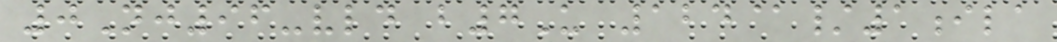0Nj96-vld b7U 124@/1ila
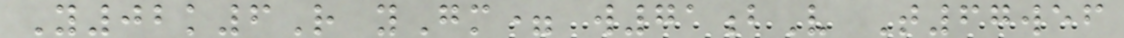Y02k6R yGm= w71bV T67wef
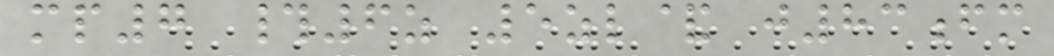mp7 #6z 5zl& j83fm
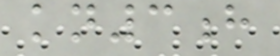kn3h
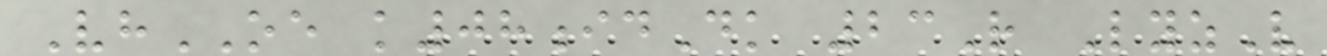VhOE k08idDk 23R LyzV
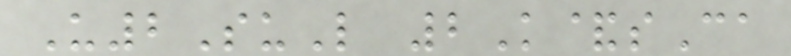U2SuL 2K&sCa
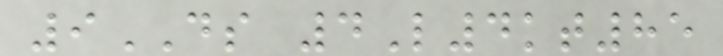9DS 4L4kt85
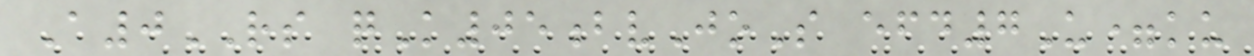A0RS qK05bvJoS efd7U=ku
